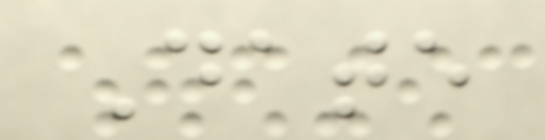Date
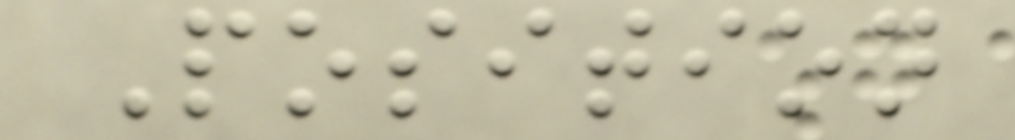Position
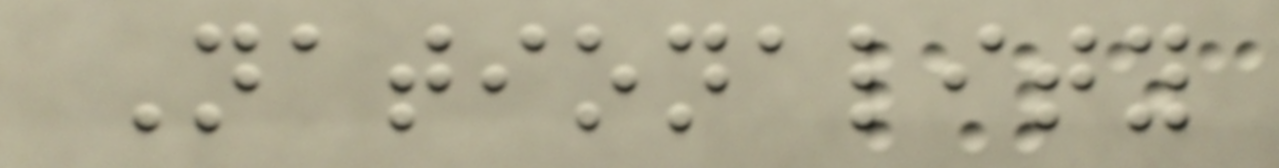Nationality
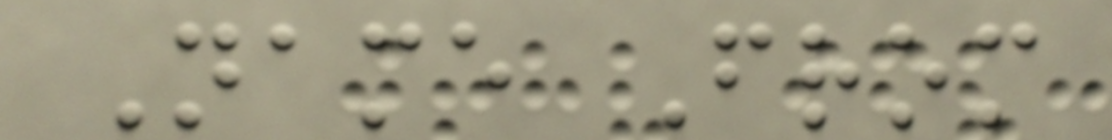Name From
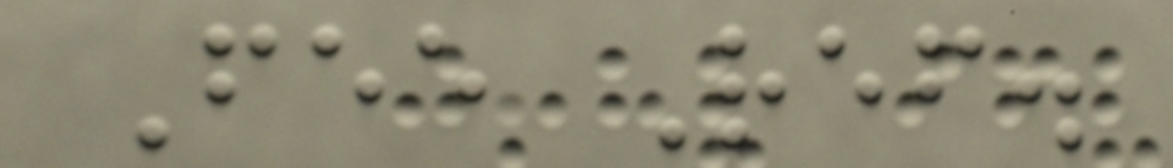Fee Ref.
